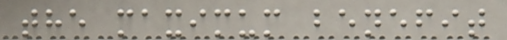the maximum benefit
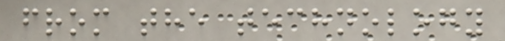from the technology
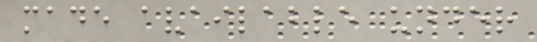made available under
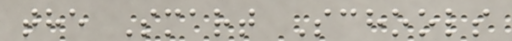the Smart Schools
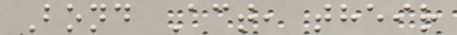Bond Act, their
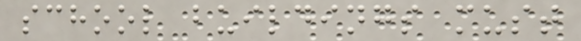school buildings must
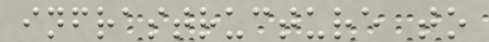infrastructure to
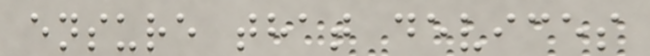ensure that devices
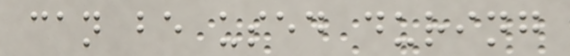can be used during
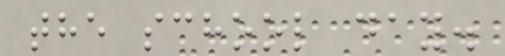the school day.
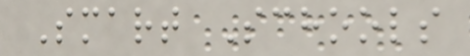Smart Schools
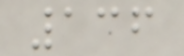136
